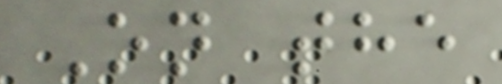On the
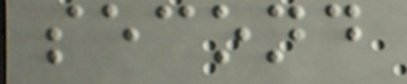second
